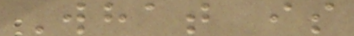What is
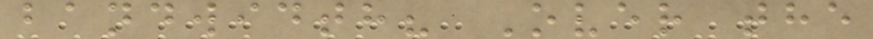bandwidth? Over the
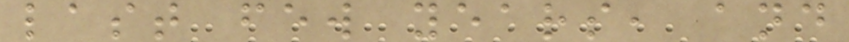last few years, and
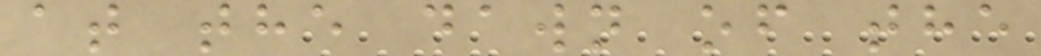at the dawn of the
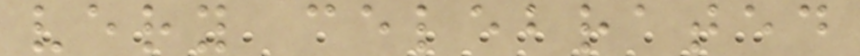very celebrated
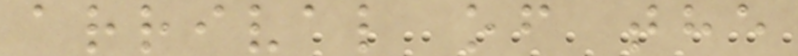arrival of the
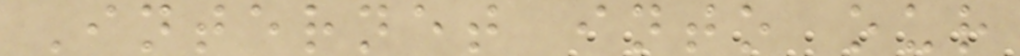Internet into our
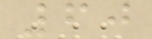60
